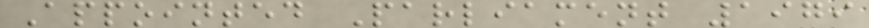Appointed Parliament 1979
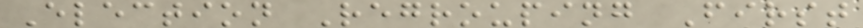Election Regrouping First
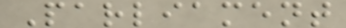Parliament
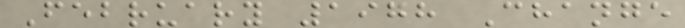February 1978 Change
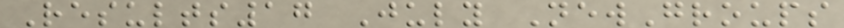Results17 July NewGroups
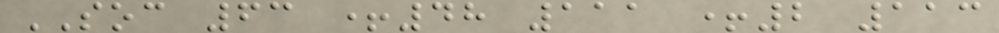SOC 63 +48 111 +2 113
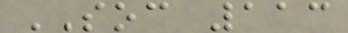SOC 113
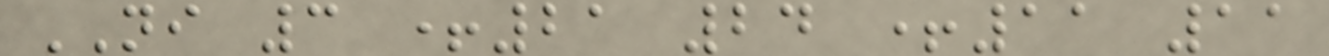NI 3 +21 24 +11 11
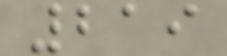219
